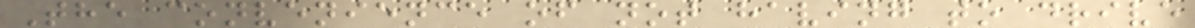The convenience of not having to drive
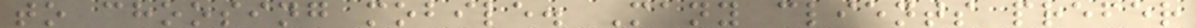to choosing mobile. Many clients prefer
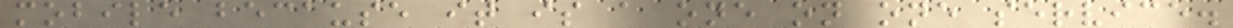mobile because it is a one on one service.
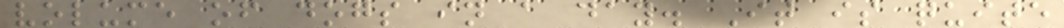volume of dogs in a day. It is quite
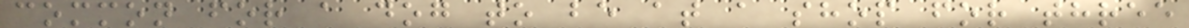common for a dog to be at a shop for three
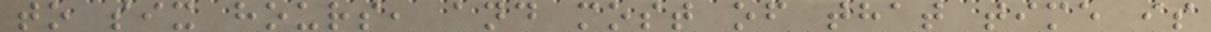to six hours, and most of that time is
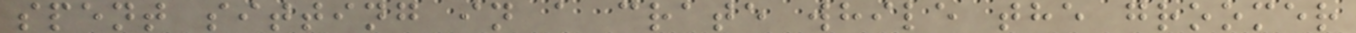spent sitting in a crate while the groomer
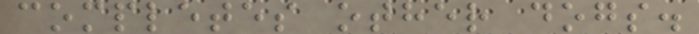completes other dogs.
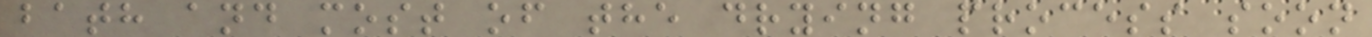bath and most of the drying process soon
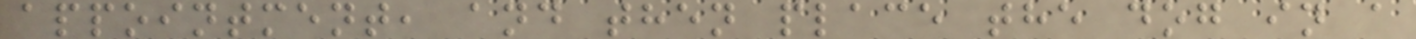appointment, and then place the dog in a
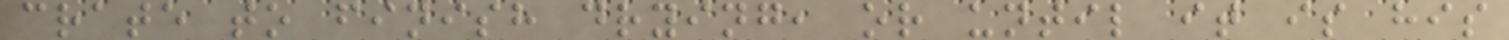crate to finish drying, or until it is his
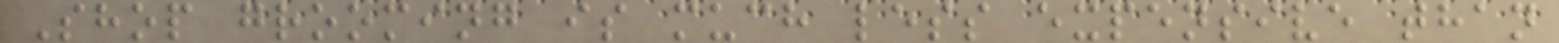Shop grooming is much less expensive than
